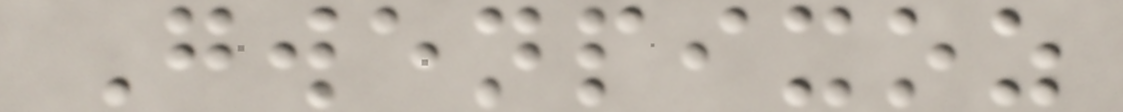Gwenpixoz
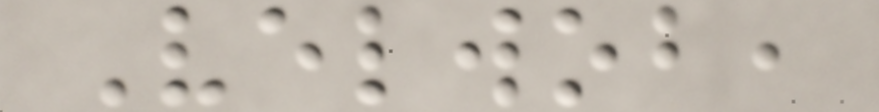Velwob,
